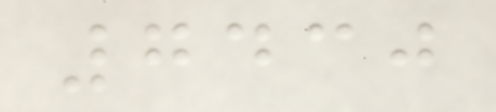7430
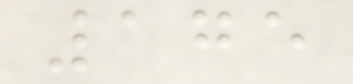175
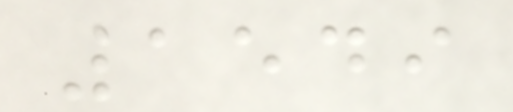1549
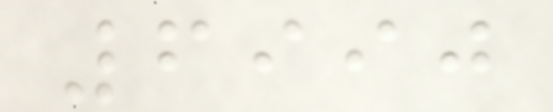6990
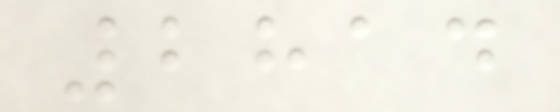2814
